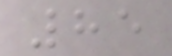85
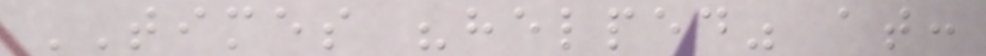TIMES "helped" at:
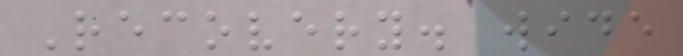Recovery. wide
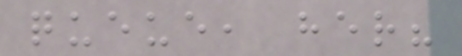queue, her?
